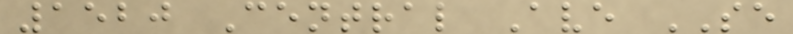1520 Central Ave SE
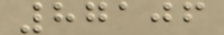87106
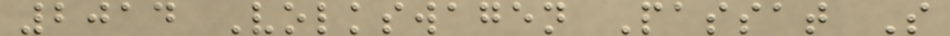2014 Volkswagen Passat S
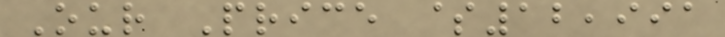Our Price $12,991
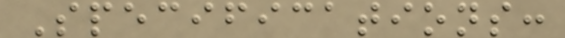Specifications:
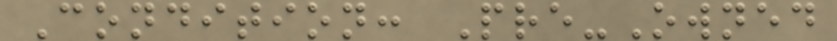Condition: Pre-Owned
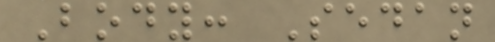Body: Sedan
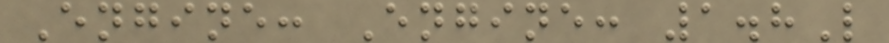Engine: Engine: 1.8L
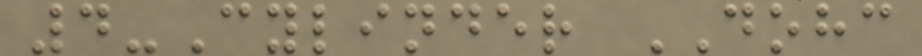4-Cylinder DOHC
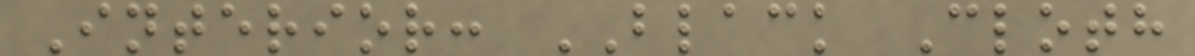Interior: BLACK Cloth
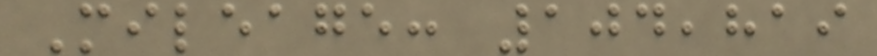Mileage: 104,819
